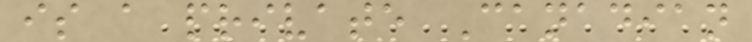is a private Canadian
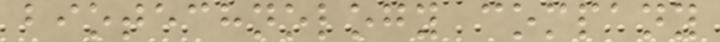biotechnology company
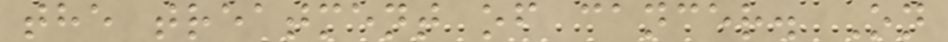the treatment of cancer. On
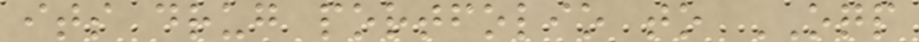its drug portfolio to OQP
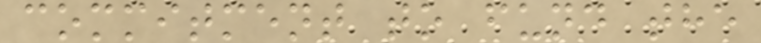commitment to fund the
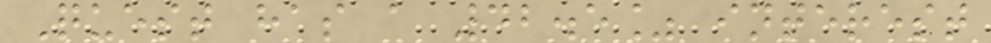Quest has a 42.5% interest
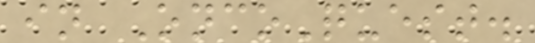in OncoQuest.
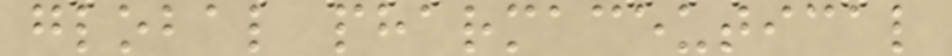global pharmaceutical
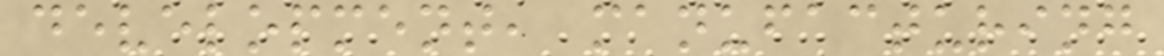development, manufacturing
